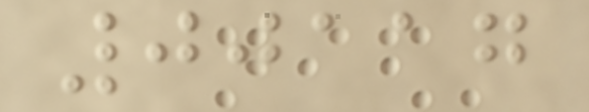00117
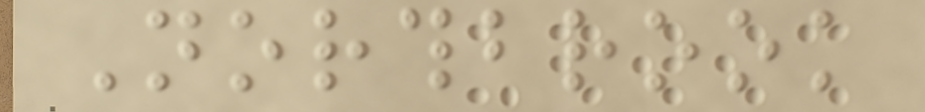Northbrook
